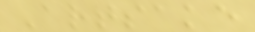Artsake
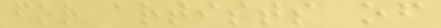for artists of
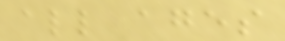all ages
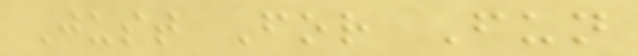Just For Fun
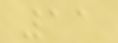11
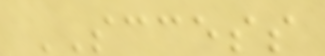SCCESS
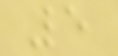5
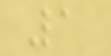1
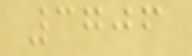3706
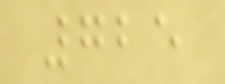725
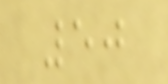50
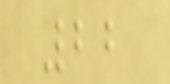22
